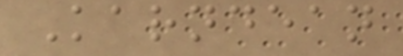Karndean
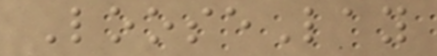LooseLay
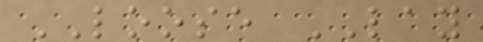LOOSE LAY
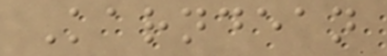Karndean
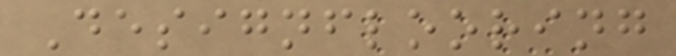Designflooring
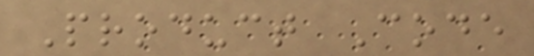Product Code
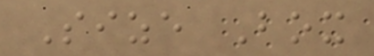Size Box
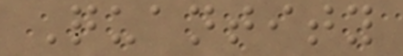Quantity
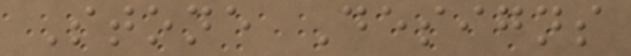Stone Designs
